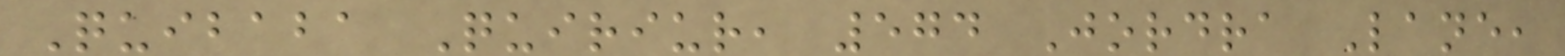Quibaba Quiriur, 574 Jordra Lane,
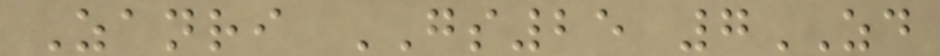Zanri GS25 7ZD
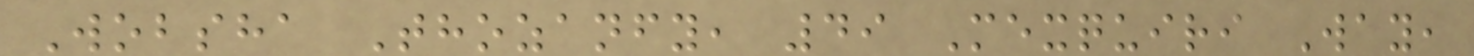Wobsha Thozanfy, 49 Mexquiri Way,
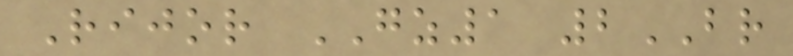Rijor GZ1 2BR
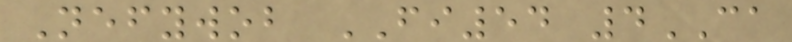Nefywob FI54 4CA
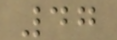47
